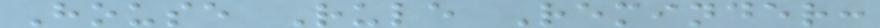House Rule Reminder:
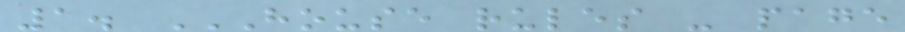1. HOUSE RULES - PAGE
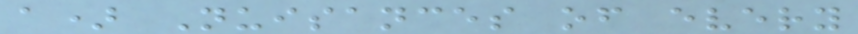a) Nuisances of every
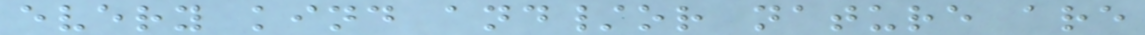every kind and/or nature are
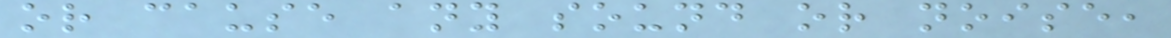or cause any sound or noise,
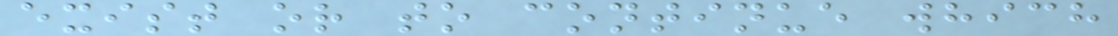exist or to continue which
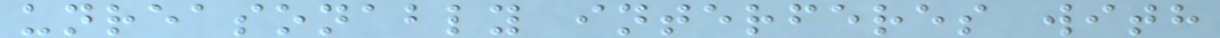unreasonably interferes with
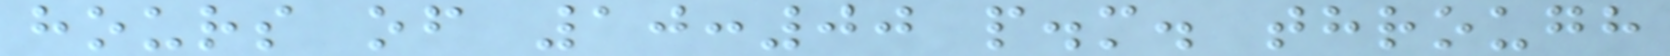hours of 10:00 p.m. through
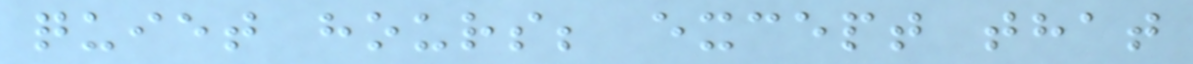quiet hours; except that
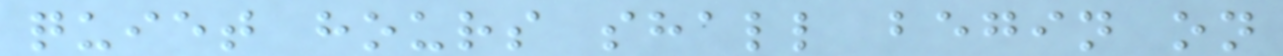quiet hours shall begin on
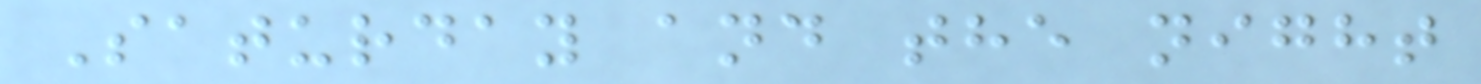Saturday and the night
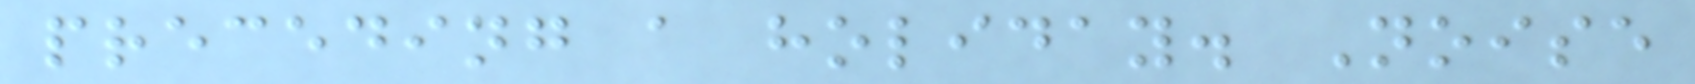preceding a holiday. Noise
